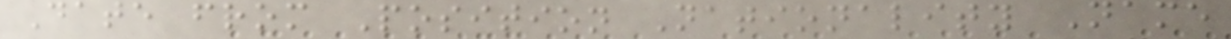Date from Position Nationality Name
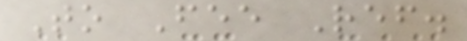To Fee Ref.
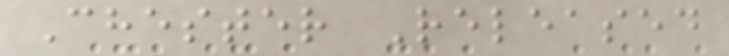Chester Released
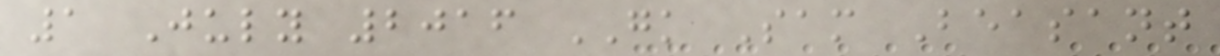1 July 2016 GK Sam Beasant
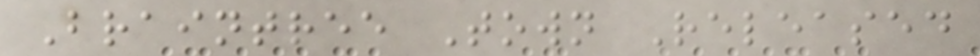Braintree Town Released
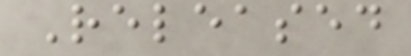Released
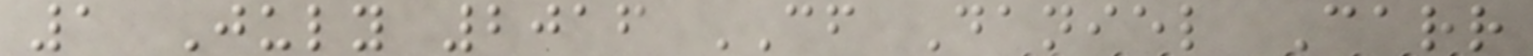1 July 2016 CF Daniel Carr
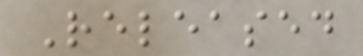Released
